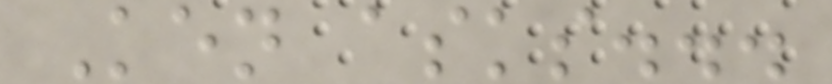Ken asks...
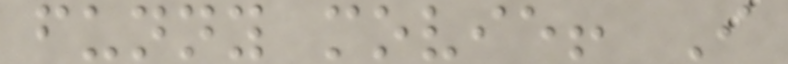funny movie! I
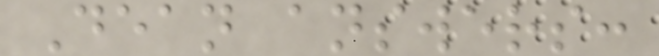Dean answers:
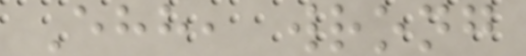Ehh, wrong
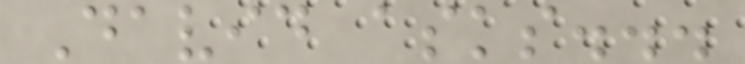David asks...
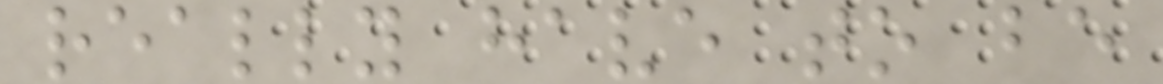really have to be
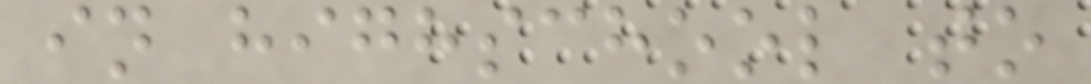in highschool to
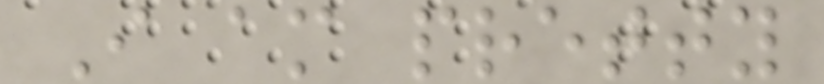I am pretty
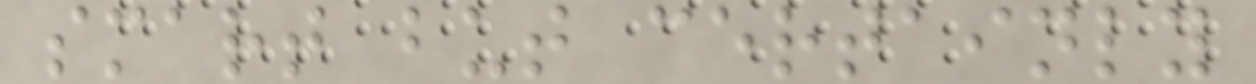smart but certainly
